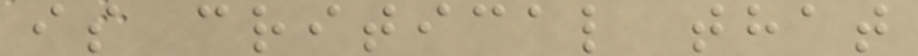is critical that
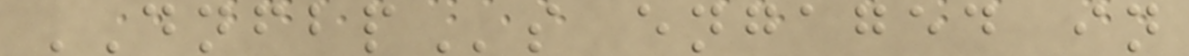DNFBPs engaged in
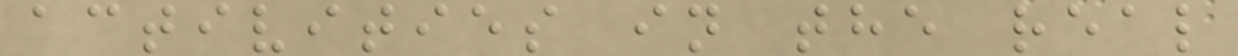activities in the real
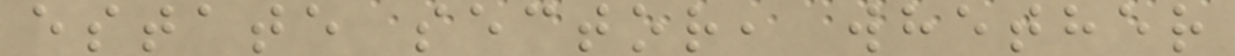estate sector, whether
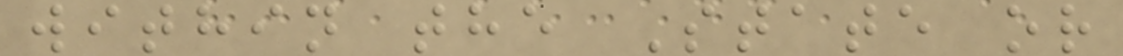within the State or
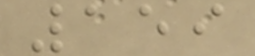159
